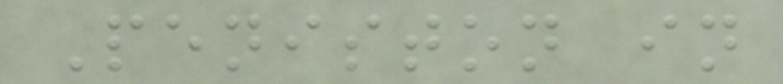Peniston in
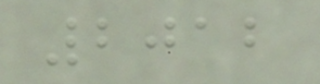2012
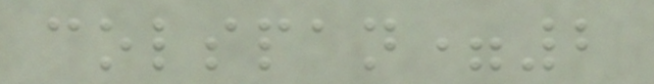colspan=2
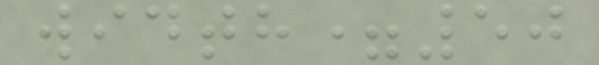width=50
